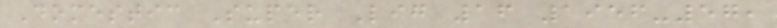Domestic Super Lig 16 1956-57,
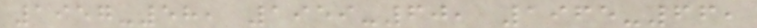1957-58, 1959-60, 1965-66,
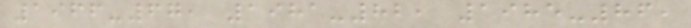1966-67, 1981-82, 1985-86,
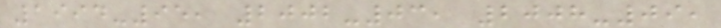1994-95, 2002-03, 2008-09,
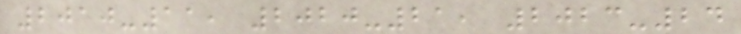2010-11, 2020-21, 2023-24
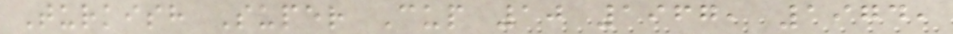Turkish Super Cup 10 1967, 1974,
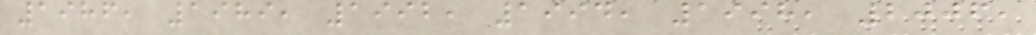1986, 1989, 1992, 1994, 1998, 2006,
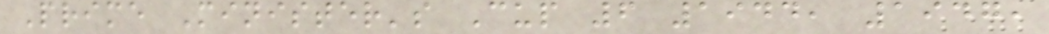Prime Minister's Cup 6 1944, 1947,
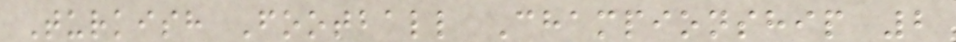Turkish Football Championship 2
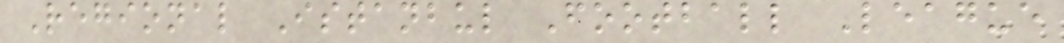Regional Istanbul Football League
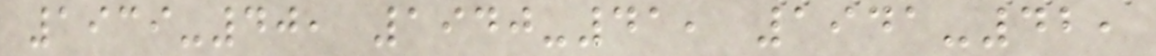1939-40, 1940-41, 1941-42,
